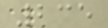235
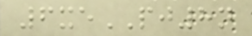6xePJ8n
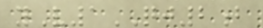yV1QJ2b
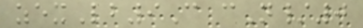zexLb9C cN/0
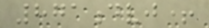871dvj+
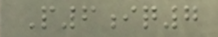P6iq7
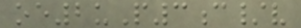oe2uP3c/v
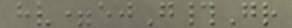hv=ejG#Gr
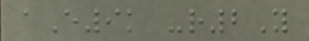aE9k -r2Y
